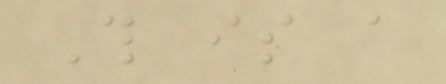This is a
